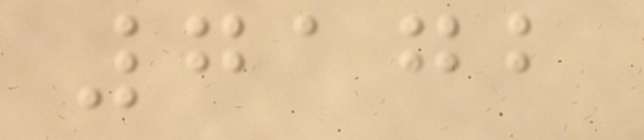7172
